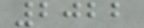2022
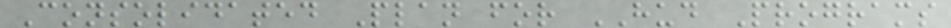Consolidated Plan for HUD Programs
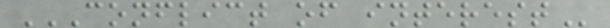CONFLICT OF INTEREST
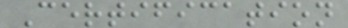Certification
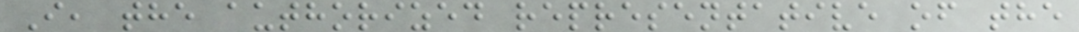I, the authorized representative of the
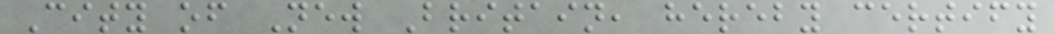City of New Britain, hereby certify
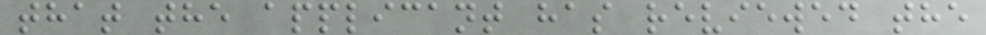that the applicant has reviewed the
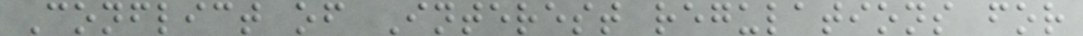Conflict of Interest regulations for
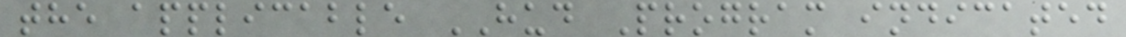the applicable HUD Program indicated
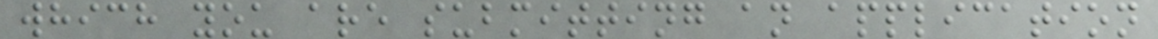which you are submitting an application
